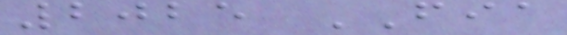2025 FIA
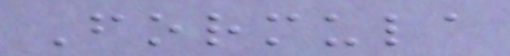Formula
